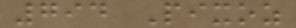794 Pixoz
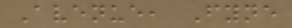Avenue, Fyne
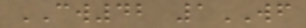CW42 1WF
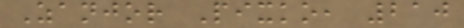Zanjor Pixko, 210
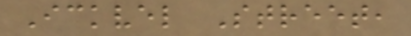Ickvel Street,
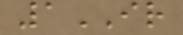1IR
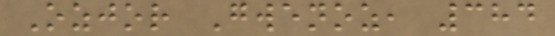Ozjor Gwenoz, 384
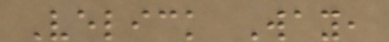Velick Way,
